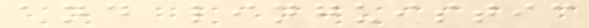and linguistic
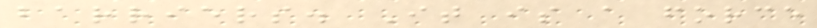barriers. It is a force
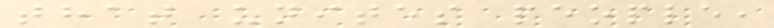that unites people,
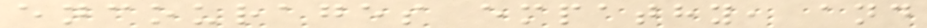encourages empathy, and
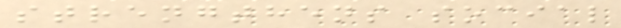strengthens social
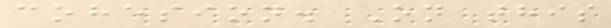cohesion. On this
